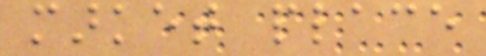market place
